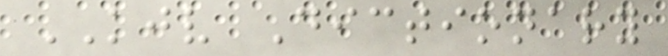KJV Dictionary
